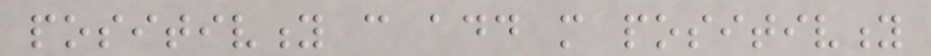positivity can add more positivity
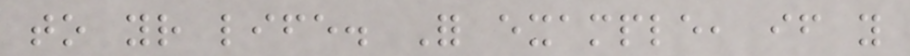to your life. For example, if you
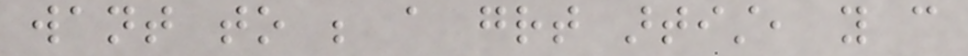want to be a great artist, you can
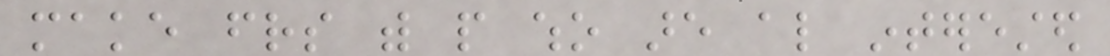make friends with people who are also interested
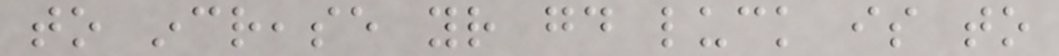to increase your good luck is to
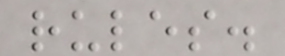rules.
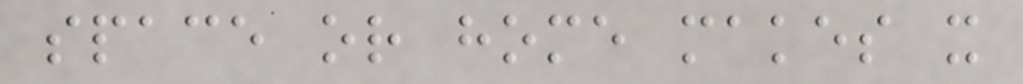space or home makes it
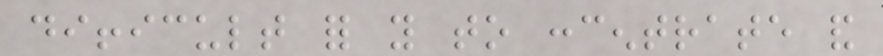difficult for you to concentrate and
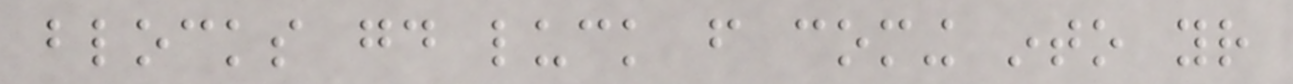blocks good luck from coming into your
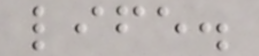life.
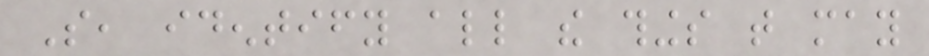So, identify all the things that may
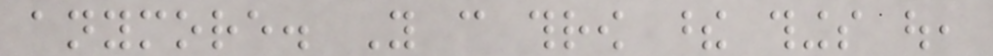anymore. You can throw these things out,
